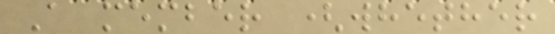A member (whether
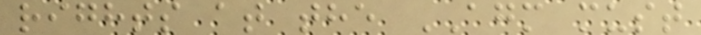rights at the AGM must
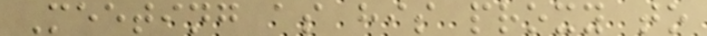Meeting as his proxy to
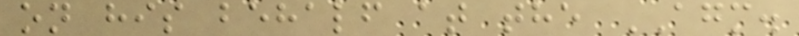on his behalf at the AGM.
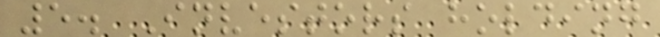5. Investors holding
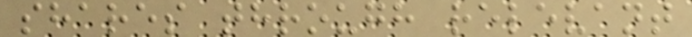shares through relevant
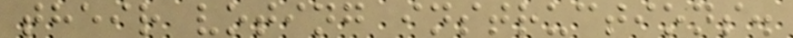their voting instructions.
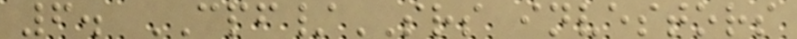6. CPF/SRS investors
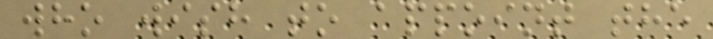who wish to appoint the
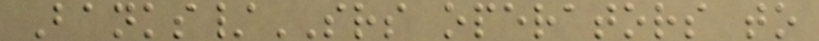Banks/SRS operators to
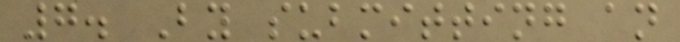7. By submitting an
